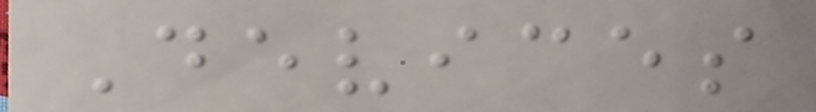Devices
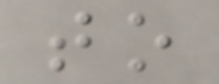to
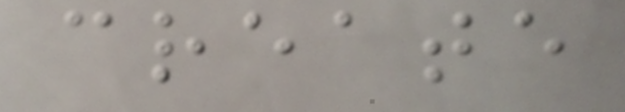create
